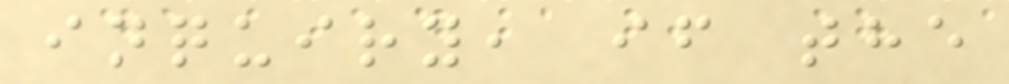inquiry, if the
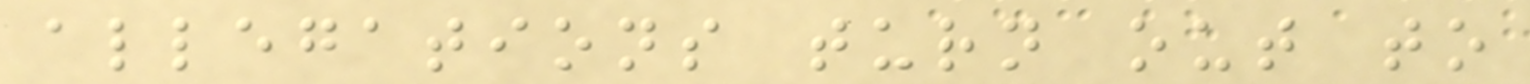allegations turn out to
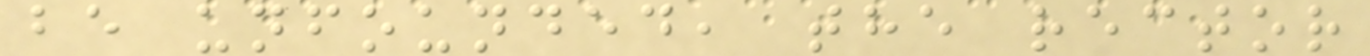be unfounded, the rector
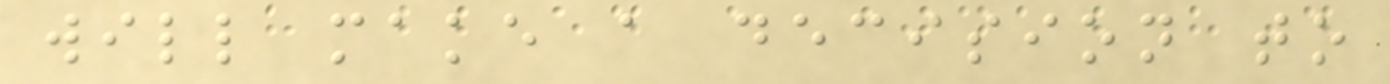will make a decision to
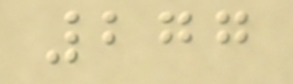277
